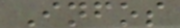Infos
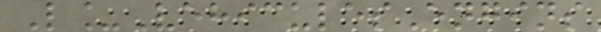L_VehiculesEngins
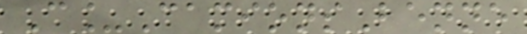C_CamionsBenne
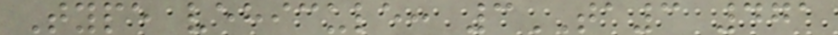Type vehicule: 3TA3 471
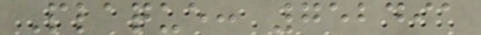Plaque: 752491
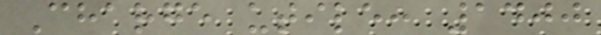Charge utile: 1400
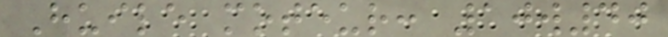Huile moteur: 10w40
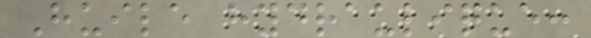Huile hydraulique:
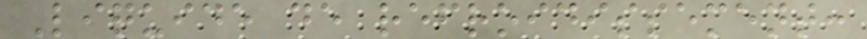Liquide de refroidissement:
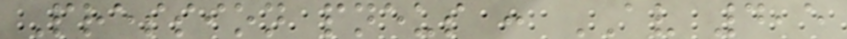Pression pneus : AV 4,5
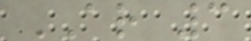AR 3
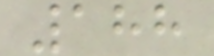188
